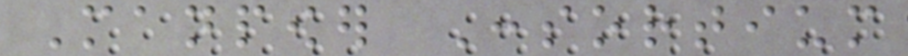Manpower Consortium
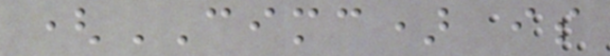(CIMC) is
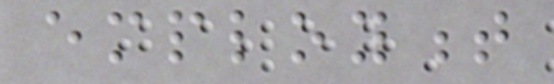employment
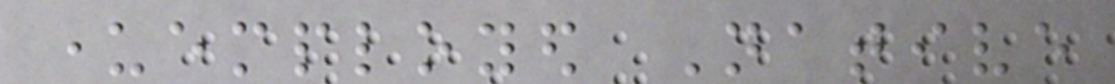underemployed Native
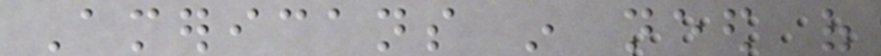Americans in need of
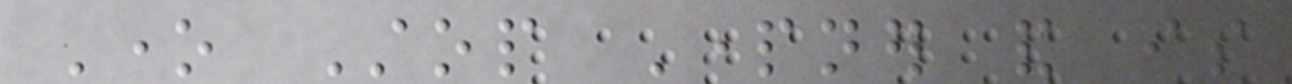One Stop Partner and is
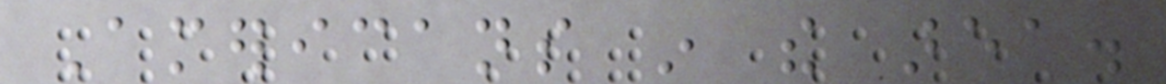Americans in the area.
